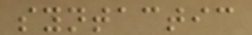syntactic
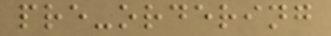pre-ordering
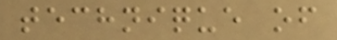technique of
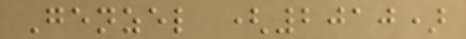Genzel (2010)
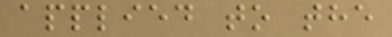applied to the
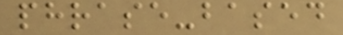phrase-based
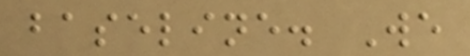baseline. We
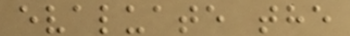evaluate the
